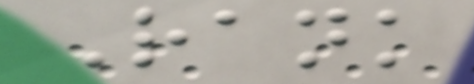Rank
